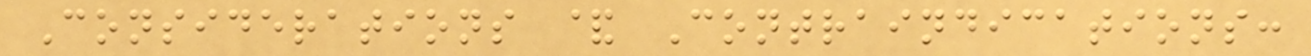Considerations & Contraindications:
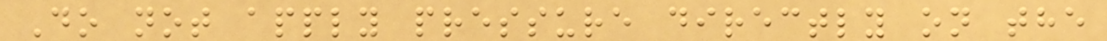Do not apply pressure directly on the
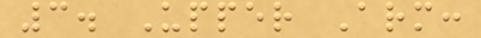3. Upper Arm:
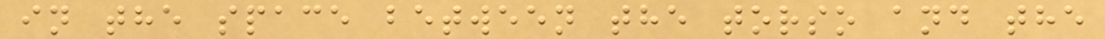in the space between the torso and the
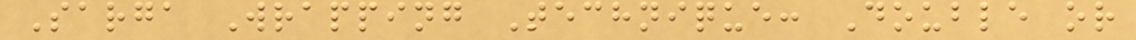Sarga Wrapping Technique: Double or
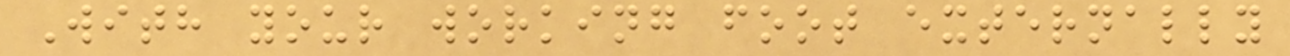With your working foot externally
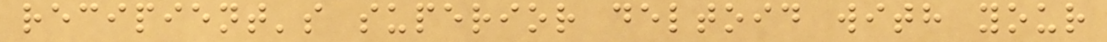recipient's superior deltoid with your
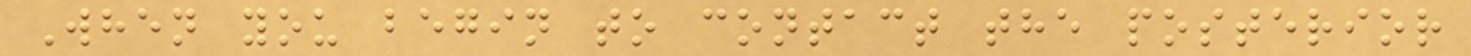When you begin to contact the posterior
